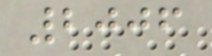2006
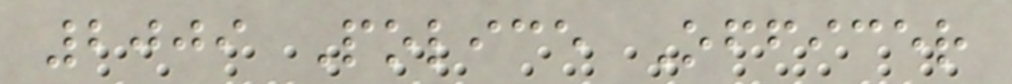2009 Police Officer
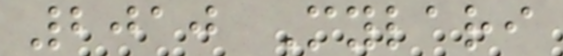2010 Mylari
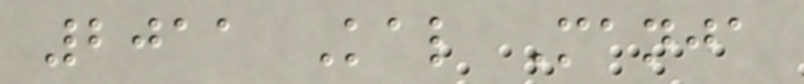2011 Kal Manja
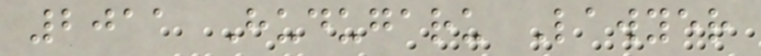2011 Hudugaru Lawyer
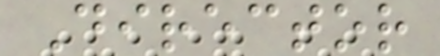Director
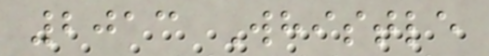2013 Whistle
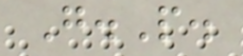G.P.
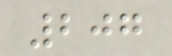207
